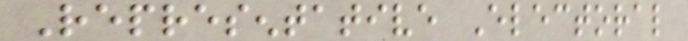Representative Electoral
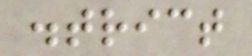district
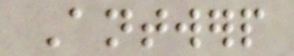Antwerp
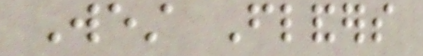West Flanders
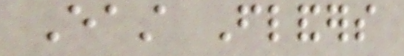East Flanders
